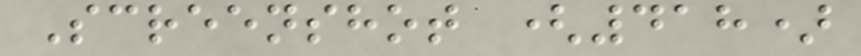Screenshot (418)
